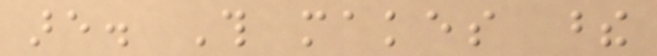are. This makes these
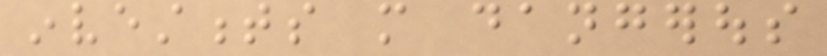investments more dangerous
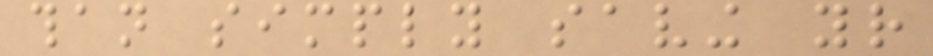than simply saving your
